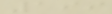199
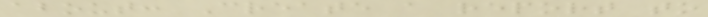about: Create a report to
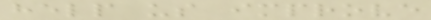help us improve
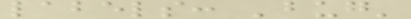labels: 'bug'
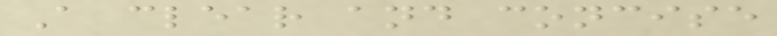A clear and concise
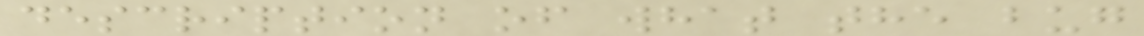description of what the bug
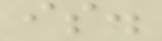is.
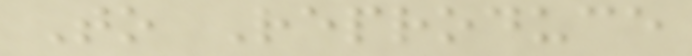To Reproduce
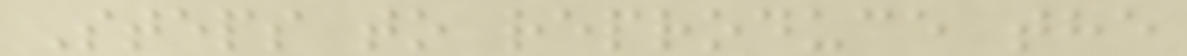Steps to reproduce the
